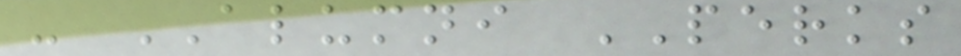- ALUMNI PERKS
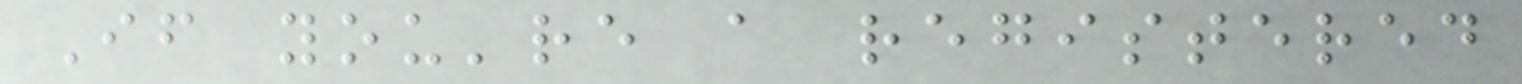If you're a registered
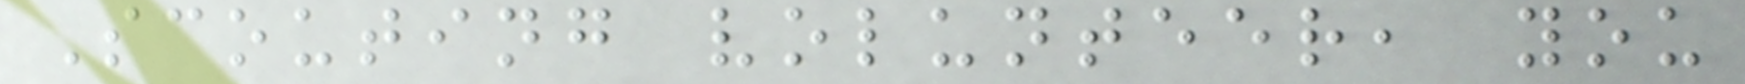Scouting volunteer, you
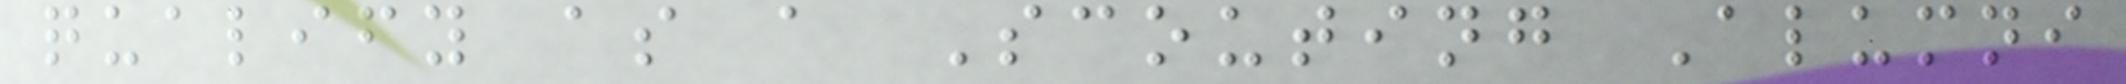qualify as a Scouting Alumni
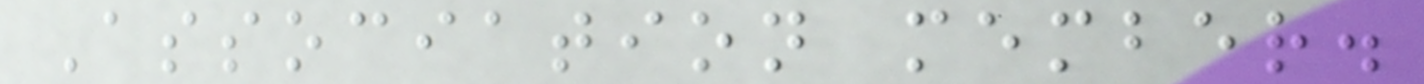Association member.
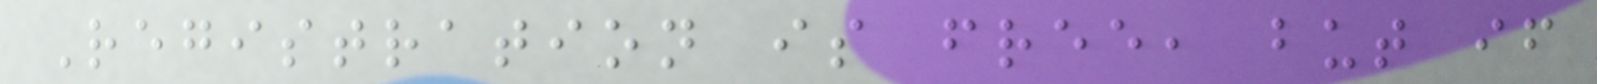Registration is free, but if
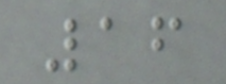16
